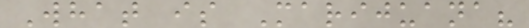What is Marijuana?
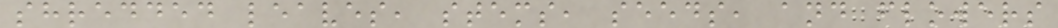shredded leaves, stems, seeds, and flowers
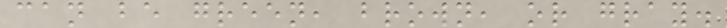can be green, brown, or gray.
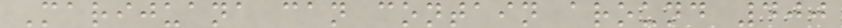Marijuana can contain around 400
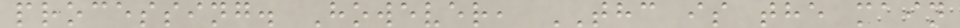processing. However, THC is the main
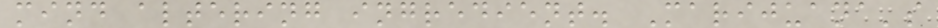mind altering ingredient. Marijuana's
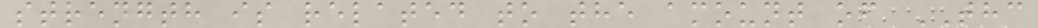strength is related to the amount of THC
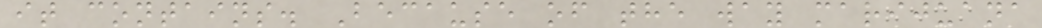it contains. Because of the way marijuana
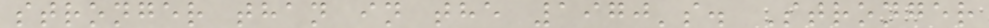stronger than in the 1970's. Stronger
